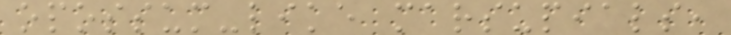opossum-like marsupials,
